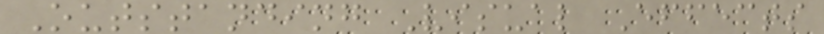Outstanding Visual Effects
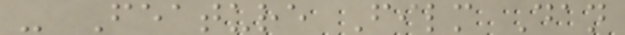- Feature Film Dan
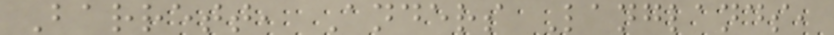Barrett, Anders Langlands,
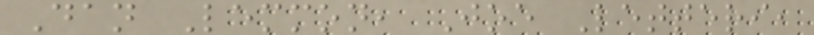Dan Lemmon, Joe Letteri,
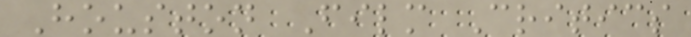Houston Film Critics
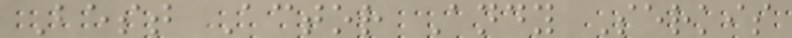Best Actor Andy Serkis
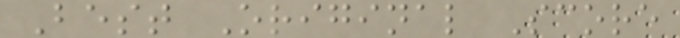Best Original Score
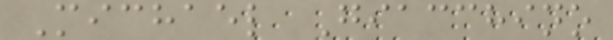Michael Giacchino
